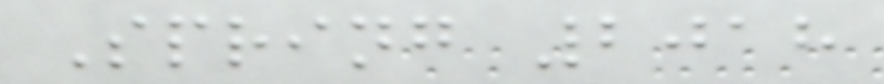Spring 2018
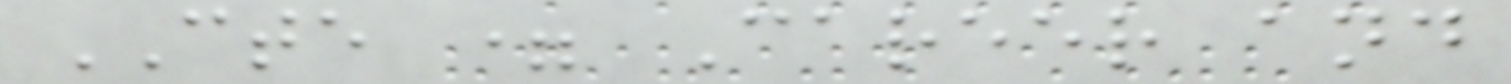CTE = Career and
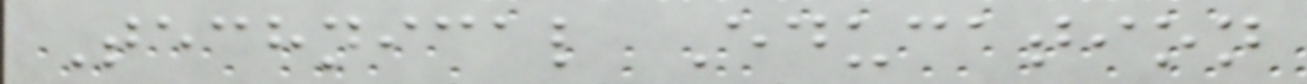Technical Education
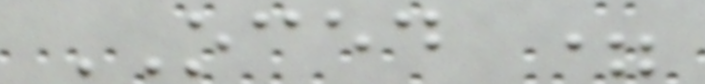OCED =
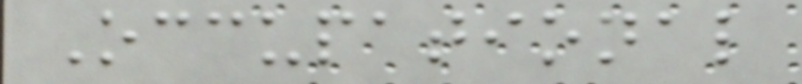Occupational
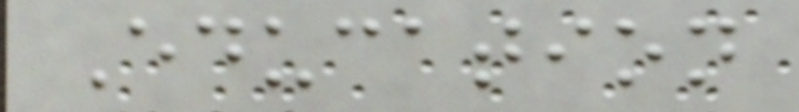Education
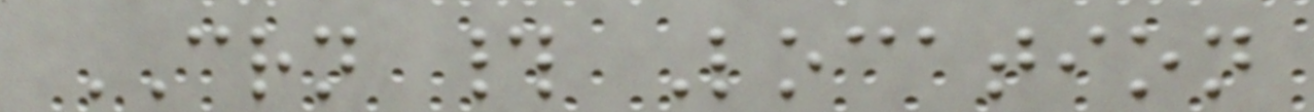CRN # Location
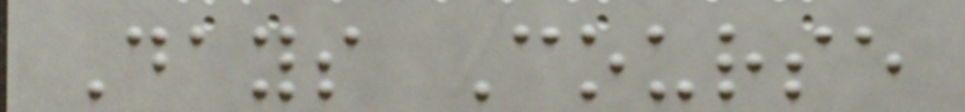Days Course
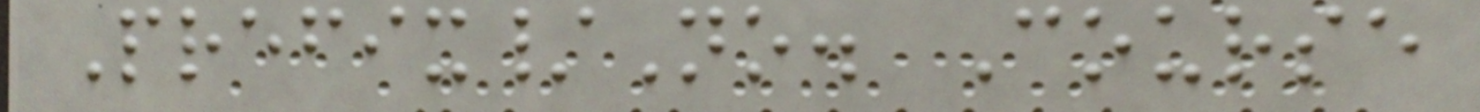Prefix/No. Course
